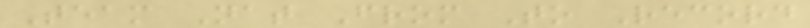Team Nat From To Record
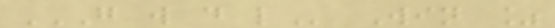G W D L Win %
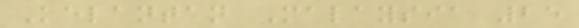Kelantan Malaysia 25
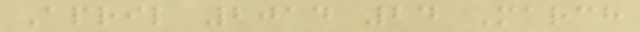April 2014 24 March
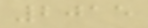2015
